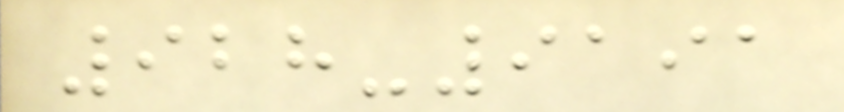928-9191
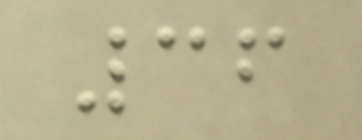36
